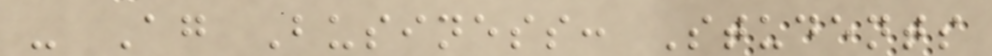- Ag Business: Students
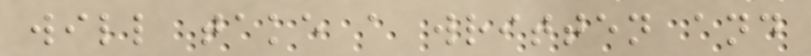will take a written and
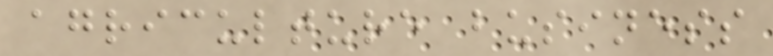agriculture business
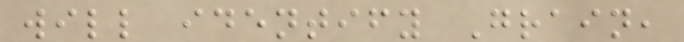will identify Grain,
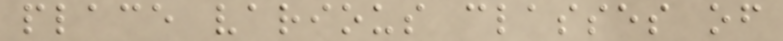place various classes of
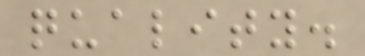quality.
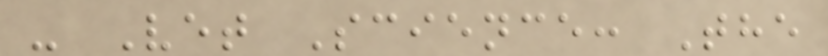- Vet Science: The
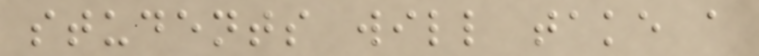students will take a
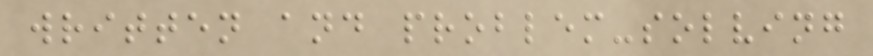written and problem-solving
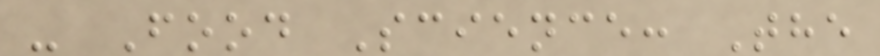- Food Science: The
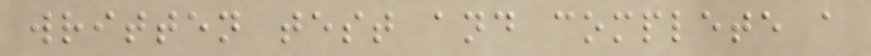written test and complete a
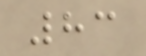83
